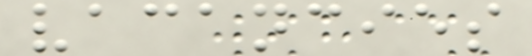vacancies
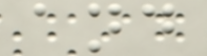and
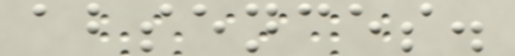absences.
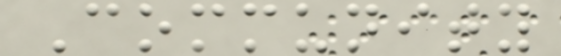Community
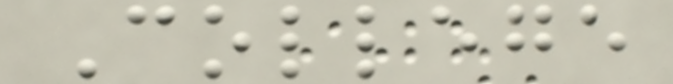College
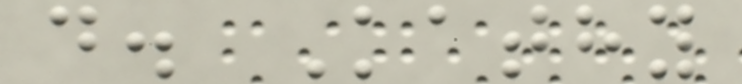d. Kathy
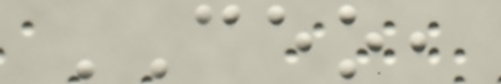CEO,
